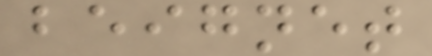beignet
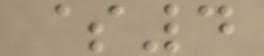$4
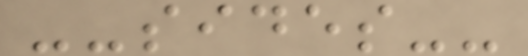--sides--
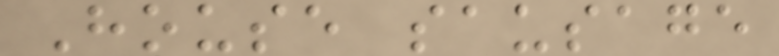House sausage
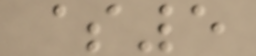$5
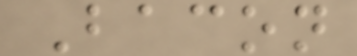Bacon
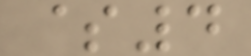$4
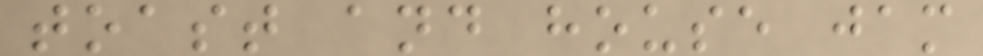toast and house jam
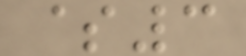$3
